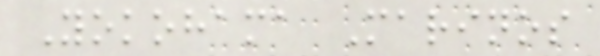Yokohama Marinos
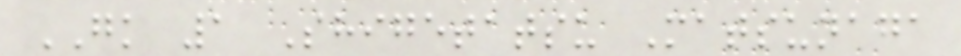GK 1 Shigetatsu Matsunaga
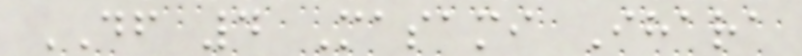DF 4 Masami Ihara
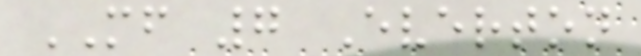MF 7 Everton
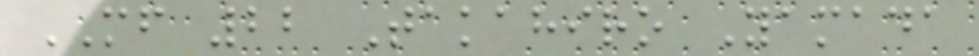MF 22 Takahiro Yamada
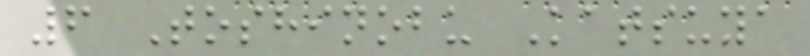6 Toshinobu Katsuya
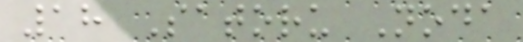18 Satoru Noda
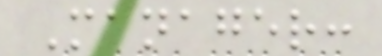Manager:
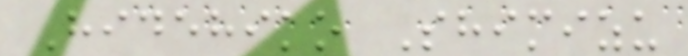Hidehiko Shimizu
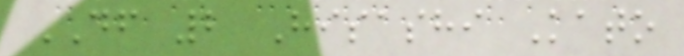DF 2 Hisashi Kato
